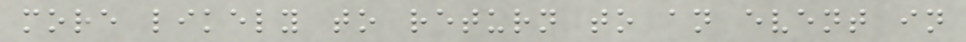more likely to return to an event in
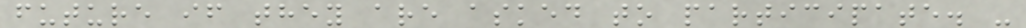future if they are asked to participate. -
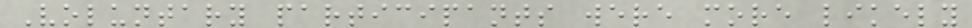Voluntary participants were more likely
